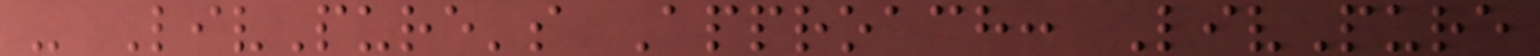- LivPure's Approach: LivPure
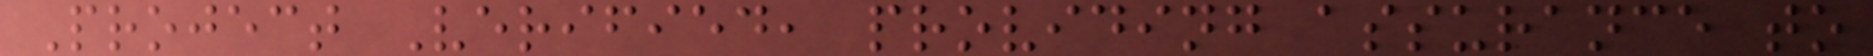Project Verified, providing assurance to
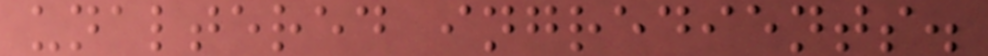unaltered ingredients.
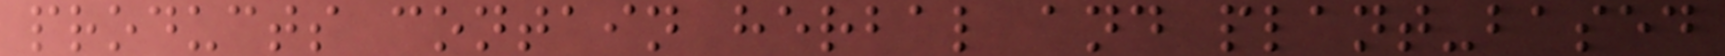products contain herbal and plant-based
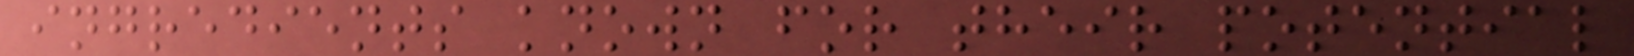ingredients known for their potential
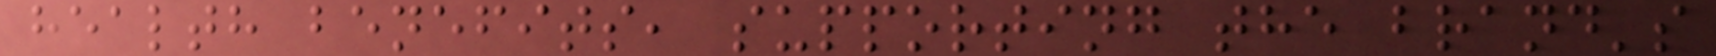health benefits, supporting the brand's
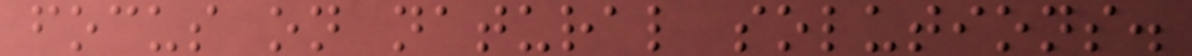focus on natural solutions.
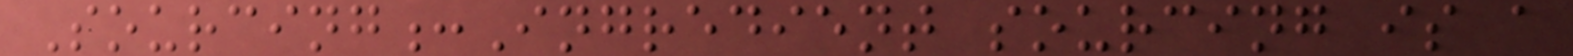Sourcing:Ingredient sourcing is a
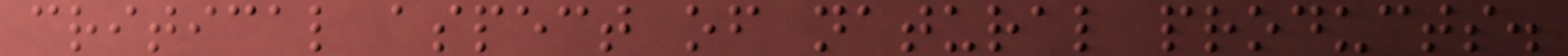critical aspect of natural products.
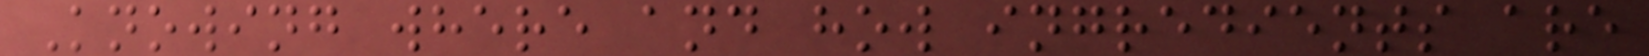Knowing where and how ingredients are
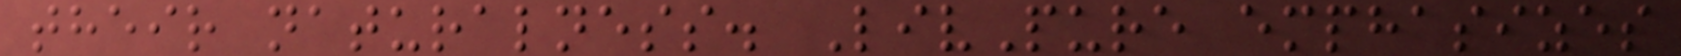their naturalness. LivPure emphasizes
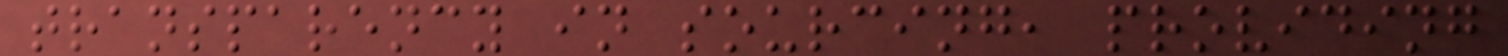transparency in sourcing, providing
